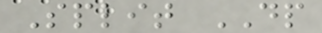Split DP
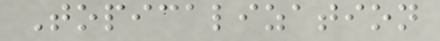Topicalization
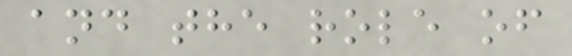and the role of
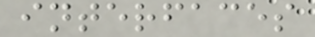interfaces
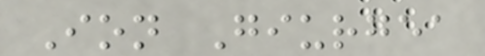Ion Giurgea
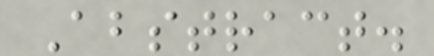Abstract.
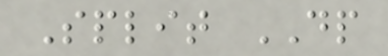Split DP
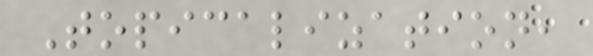Topicalization,
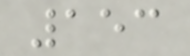153
